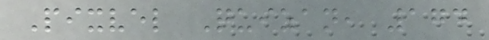Pixvel Quizan, 174
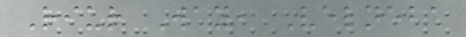Riur Way, Velneba
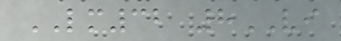LM32 8VI
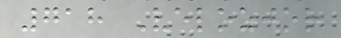718 Velozjor
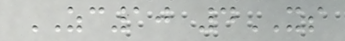ZC10 4XS
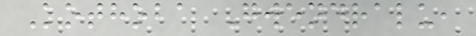Kothoba Gwendralu,
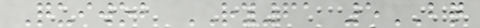Quiwob RY61 5BQ
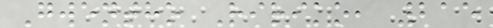Gwentho Ririko, 215
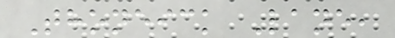Thoneick Lane,
